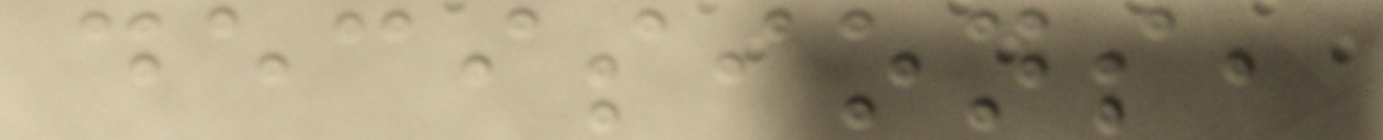decisions,
